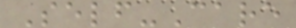Self-Care
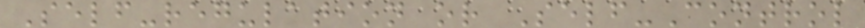Self-regulation or Self-Control
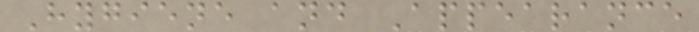Hygiene and Appearance
